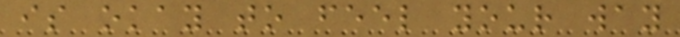is okay to feel your way
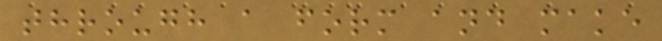through a form and make
